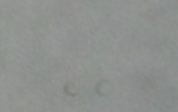-
